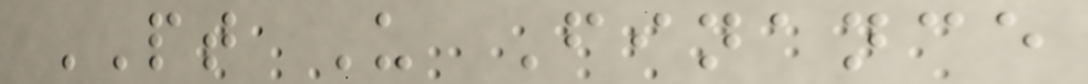PT U Finance
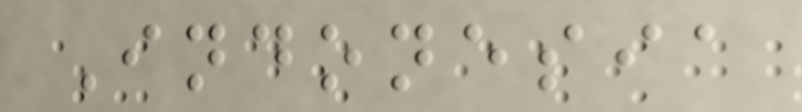Indonesia
